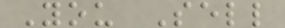You Sell
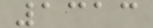1313
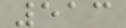513
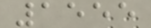1555
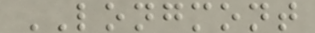LONGMONT
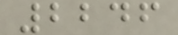2246
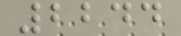2244
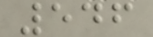546
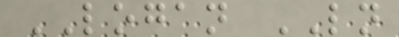LOGAN LN
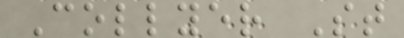Collyer St
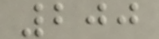200
